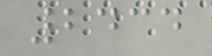2434
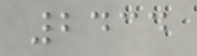2434
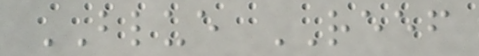BLUE REEF
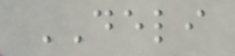DELI
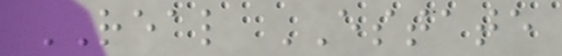REAL ESTATE
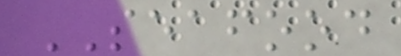SEAFOOD
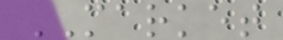MARKET
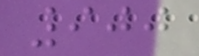900
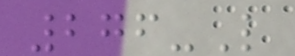276-L
